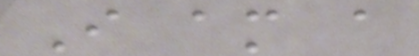I am a
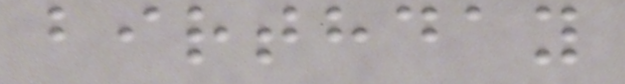birthday
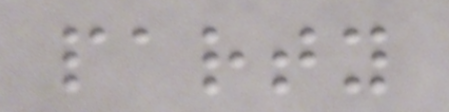party
